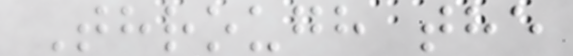Through the
